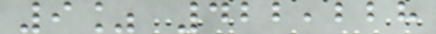9% 422,228
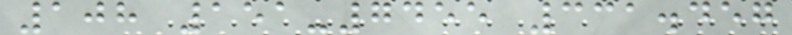108 151-7455 331.457
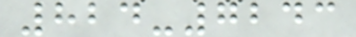824-7243
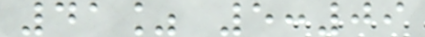41% 5:09
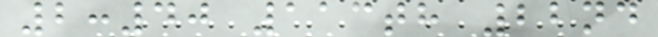2:40 113th 22nd
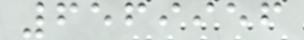6569956
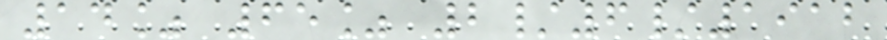14% 65% 2/6/1912
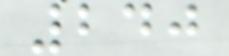240
